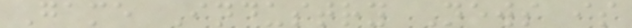Game Industry News is
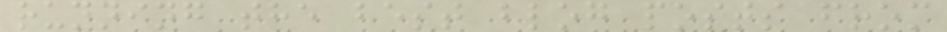running the best blog posts from
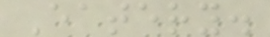Eatery.
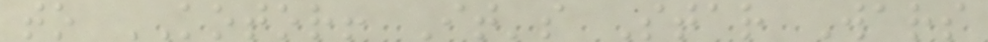to KOTOR! It's Star Wars
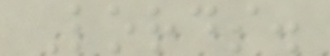Lords.
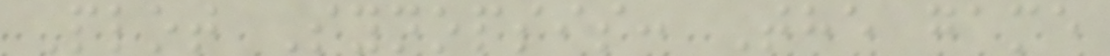Plot Synopsis: The game
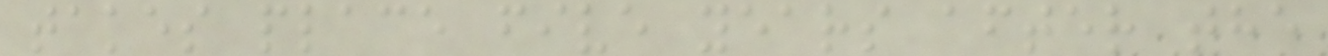takes place five years after the
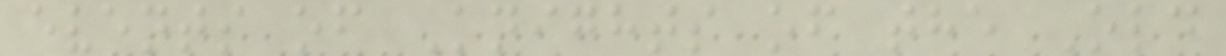events of Knights of the Old
